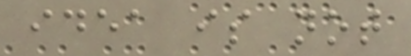idea is not
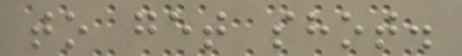to get shot.
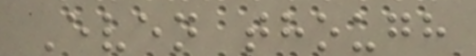Even though
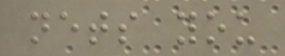nets you
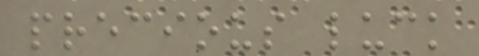precious luck
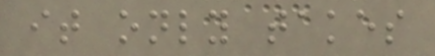it only takes
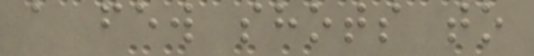a few shots to
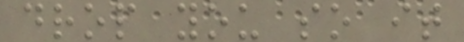drop you so it
